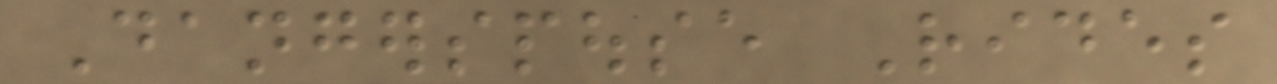Dangerspouse Rides
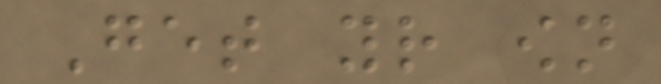Get your own
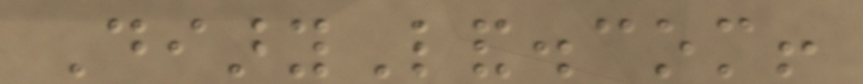DiaryLand.com!
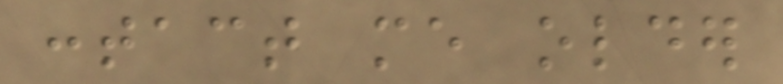contact me older
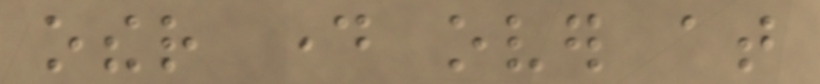other day over at
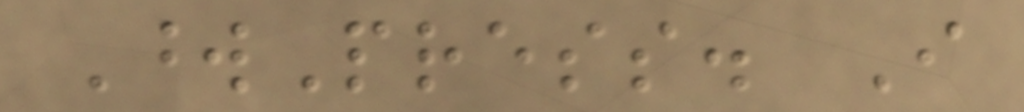WordPress. I
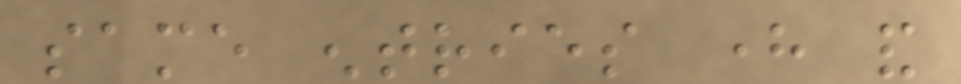same entries here and
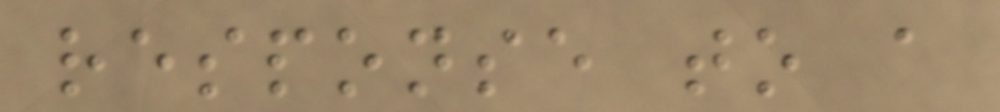response to a
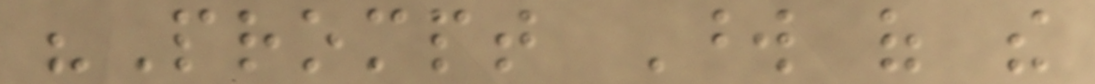"Prompt Word of the
